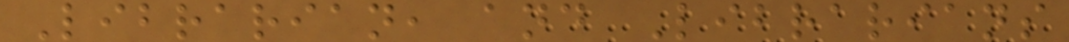Librarian, and Librarians
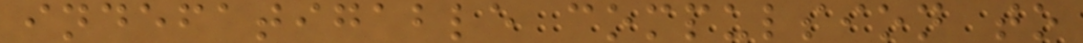indefatigable compulsion to
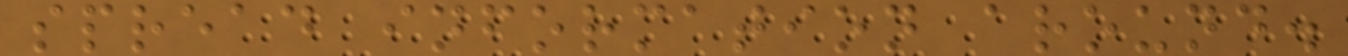spread information around.
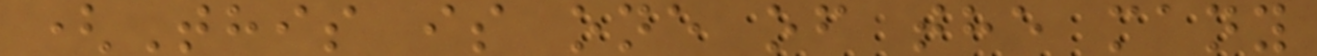(This is one of the many
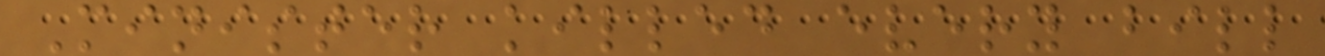Minister killed every bill
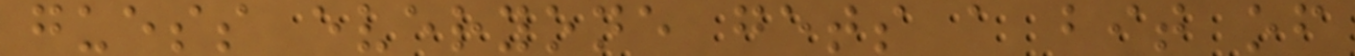guess everyone gets a bit of
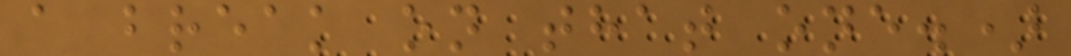a break on that one.)
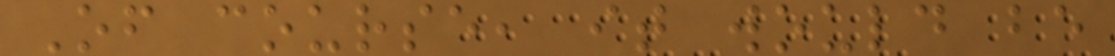Of course, it would be
